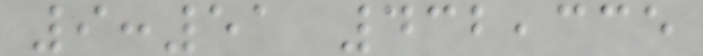9:51 432,335
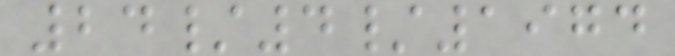24/4/1974
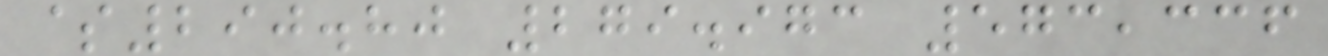$290.80 279.973 573,336
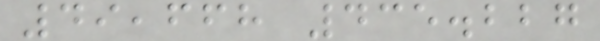49,668 435.227
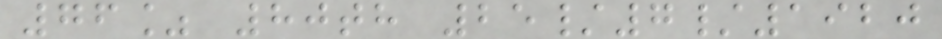76% 80th 25/7/1920
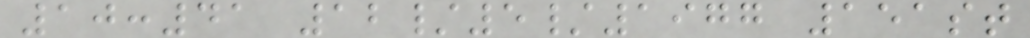10:41 12/5/1977 151st
